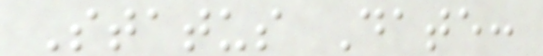Status Date:
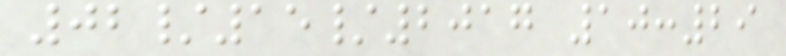02/15/2017 10:29
